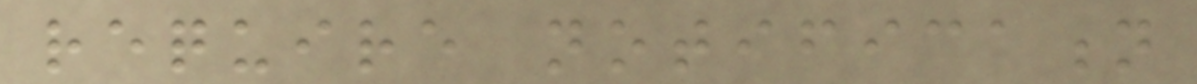require notification
